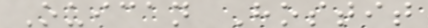Ouican Hostit
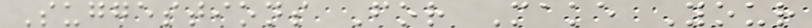Suggestions For Make Your
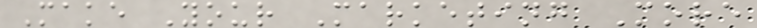Make Your Marketing More
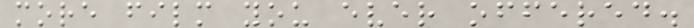more film you ever offered.
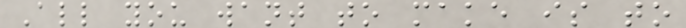All you want to make is to
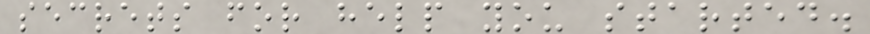secrets for help you started.
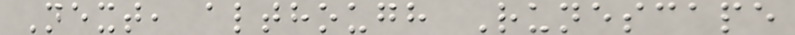Next, although Runescape
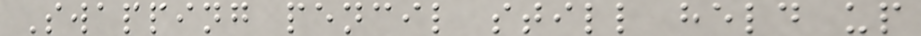Swapping pencil still held up
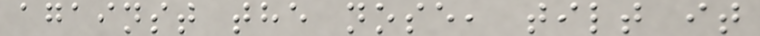against the nose, tilt it
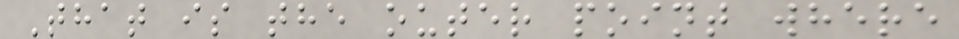That is the outer point where
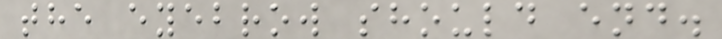the eyebrow should end.
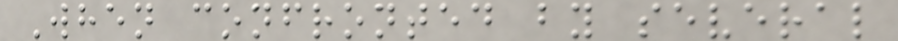When confronted by several
